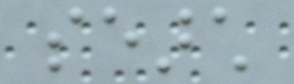search
